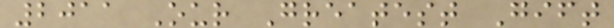2011 Our Greatest Gift
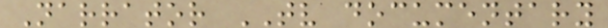Narrator TV documentary
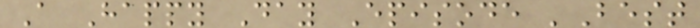A Happy Day Episode 'Best
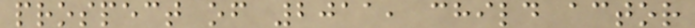prospect of 2011, child actor
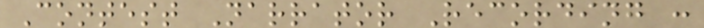Contest Narrator Recording :
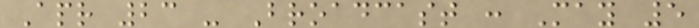Apr 23 - Broadcast : May 5
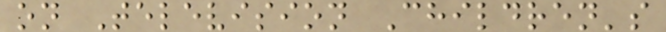on Television Children's
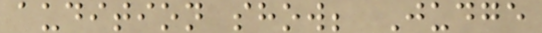audition show; Judge
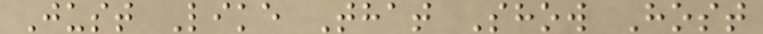Just Like That Show Host
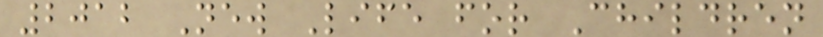2012 New Life for Children
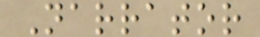Narrator
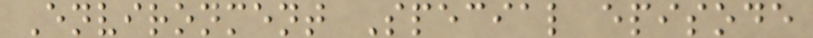Environment Special episode
